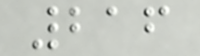216
